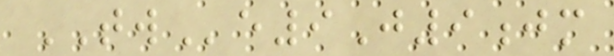TWe9J9jm
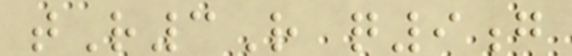tR3R q9g
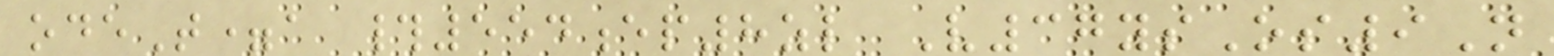odeT=a #554ep8zl V37ysOs9N
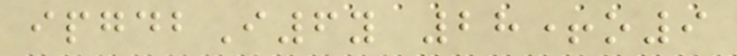ipgdbI6y 28+o9
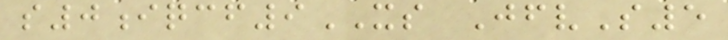s0iqcf9XS JfvS5
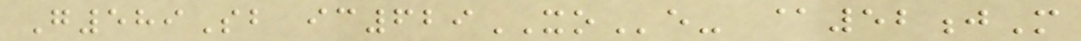G589Sb ic629XOe- @52jM
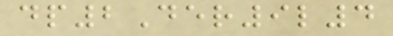dp2Der9l4
